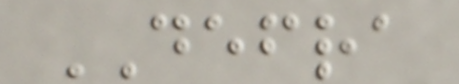DEFRA
